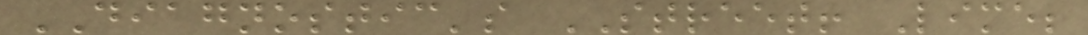DIAGNOSTIC's STREET! Lime;
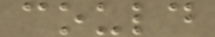could
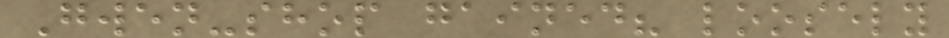Gwen-shop gained? loosely
